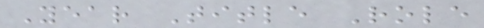Year Title Role
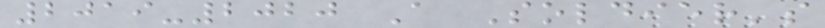2019-2020 A Soldier's
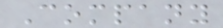Company
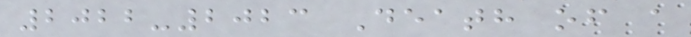2022-2023 Death of a
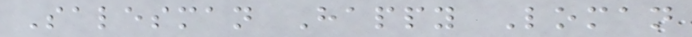Salesman Happy Loman
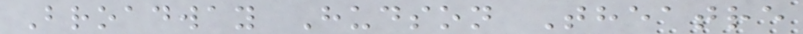Broadway Hudson Theatre
